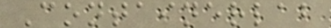Containerlab
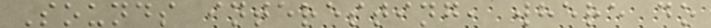Sounds interesting, where do
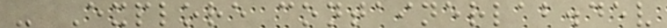- Explore containerlab.dev
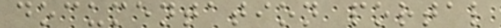documentation portal
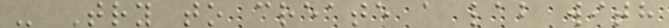- Try to create a lab with
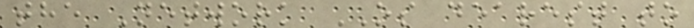the Network OS dearest to
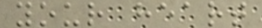your heart
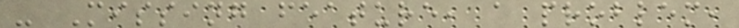- Missing feature, a problem,
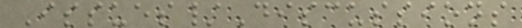Issues/Discussions
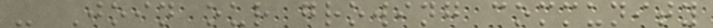- Join our growing community
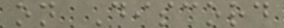on Discord
